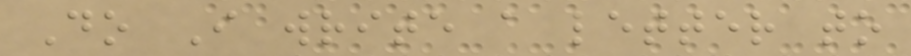Do I write a letter to
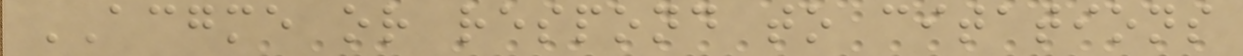ACGME or respond to citations
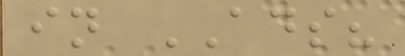in ADS?
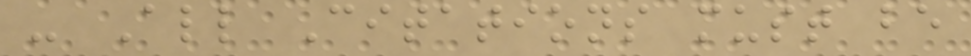- All Citations must be
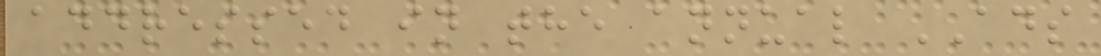addressed in the annual ADS
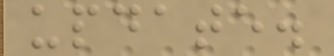update.
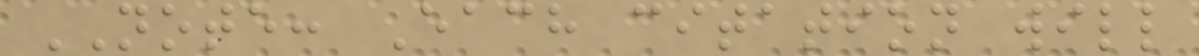NOTE: Each citation will
